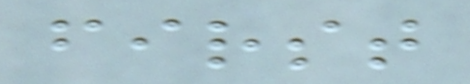first
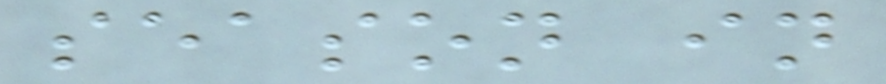season in
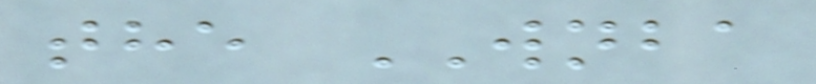the WNBA
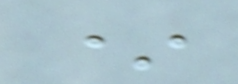*
